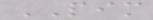PIM
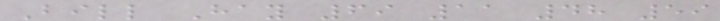Bill Hay 69 11 48 59
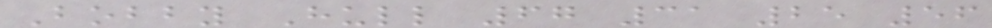Bobby Hull 67 31 25 56
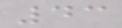43
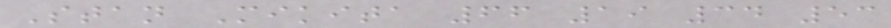Stan Mikita 66 19 34 53
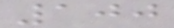100
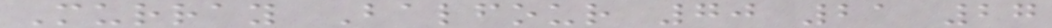Murray Balfour 70 21 27
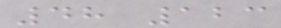48 123
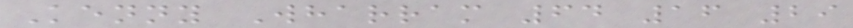Kenny Wharram 64 16 29
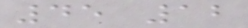45 12
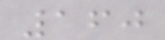160
